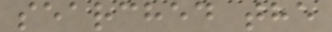searched the
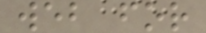web for
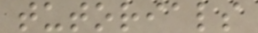tutorials
